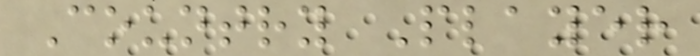Country Player
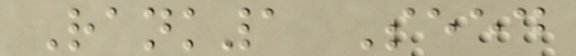Rank1 Seed
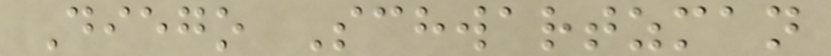Diego Schwartzman
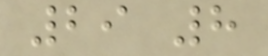29 8
